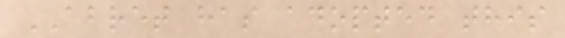ABRET has adopted this
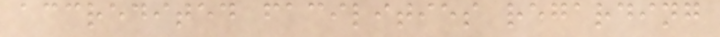accredited facilities regarding
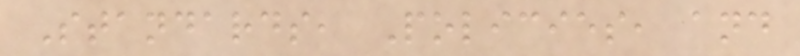Standards, Policies, and
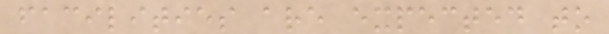facilities are expected to
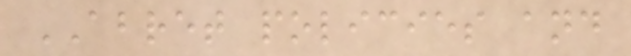ABRET policies and
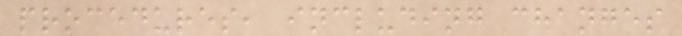procedures, including changes
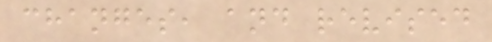changes, and revised
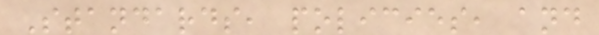Standards, policies, and
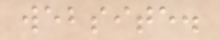website.
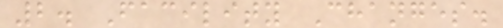2. Facility Changes.
